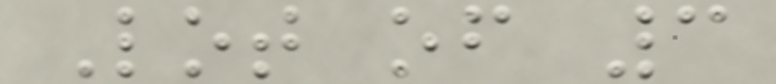Lot of 3
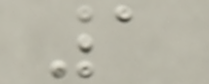1
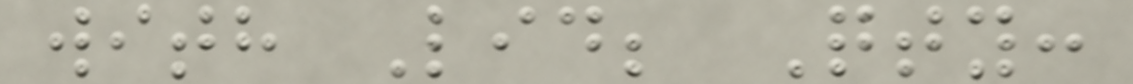with Lid; Qty:
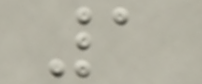1
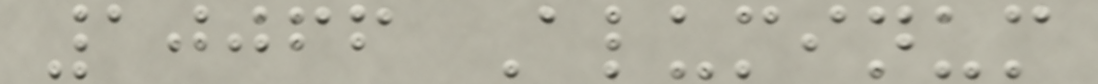10066 Aluminum
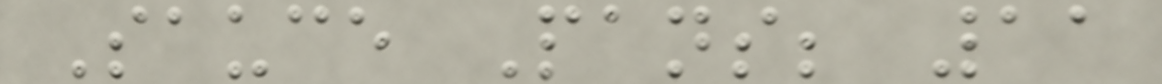Sauce Pans; 11
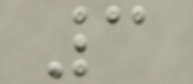3
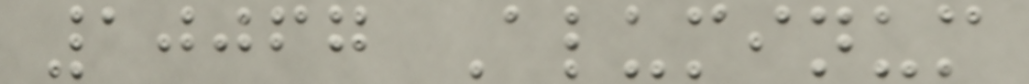10067 Aluminum
